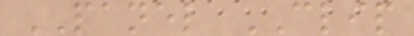PANEL CLIP
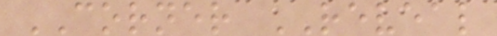CORNER REVEAL
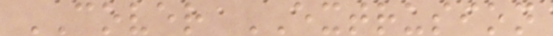COVER EXTRUSION
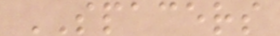SPACERS
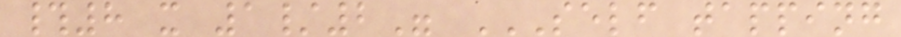#8 x 1/2" SELF TAPPING
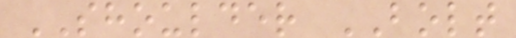SHOULDER BOLT
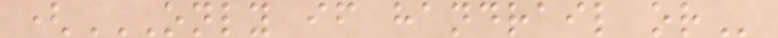(ONLY IF HANDRAIL OR
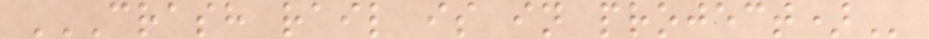CRASH RAIL IS IN PROJECT)
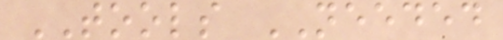TOOLS NEEDED
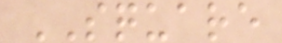SQUARE
